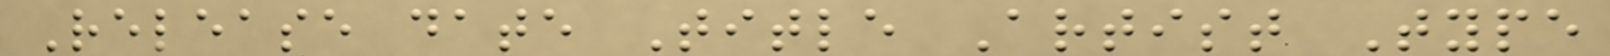Release date Title Artist Type
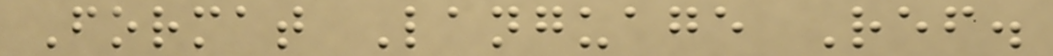Format Language Ref.
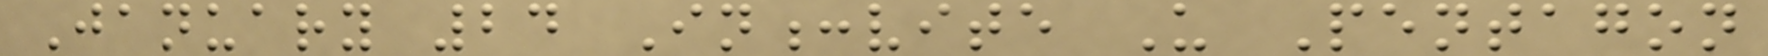January 24 In:vite U Pentagon
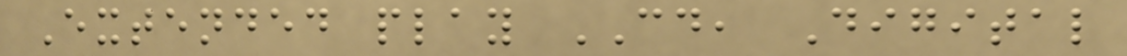Extended play CD, Digital
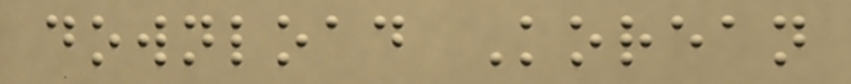download Korean
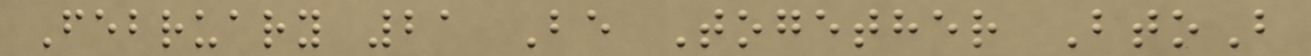February 21 Be Together BtoB
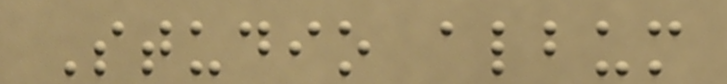Studio album
